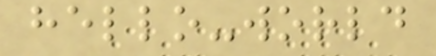hello-world
